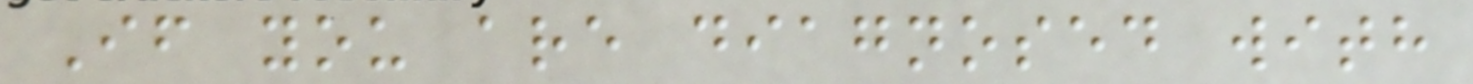If you are diagnosed with
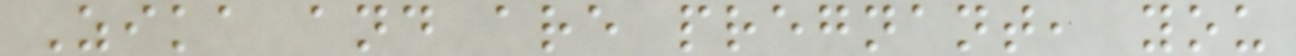Zika and are pregnant, you
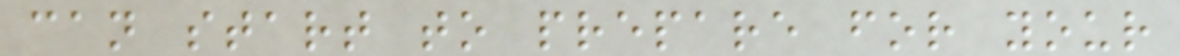can start to prepare for your
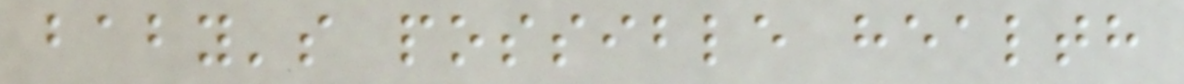baby's possible health
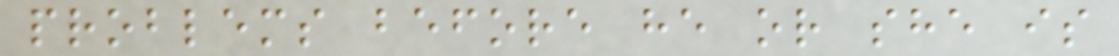problems before he or she is
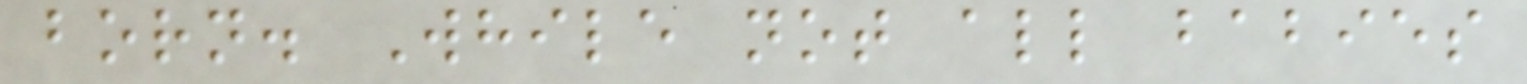born. While not all babies
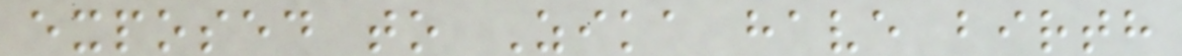exposed to Zika have birth
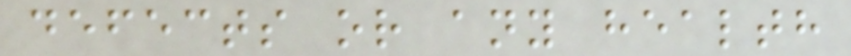defects or any health
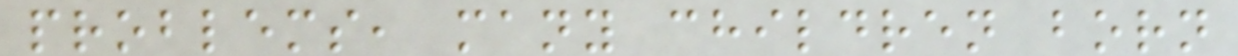problems, many children born
